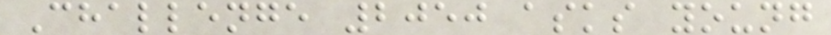Challenge 2050 asks young
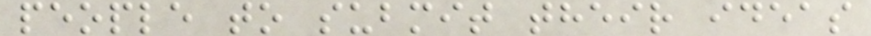people to submit their ideas
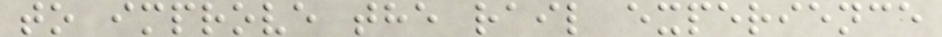to improve the rail experience
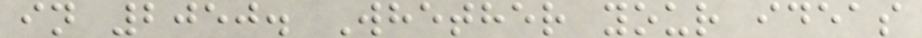in 2050. Whether your ideas
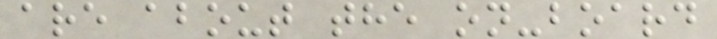are about the on-board
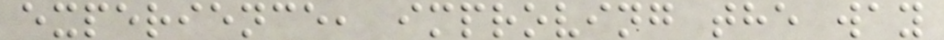experience, improving the way
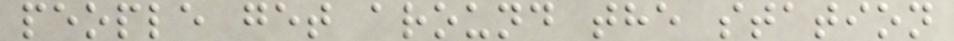people get around the station
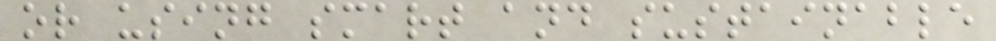or using smart and sustainable
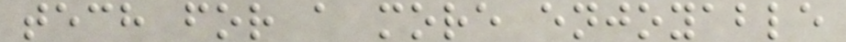tech for a more enjoyable
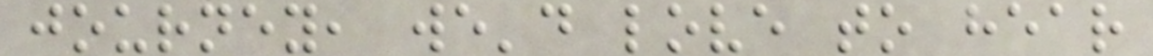journey, we'd love to hear
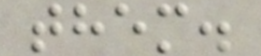them.
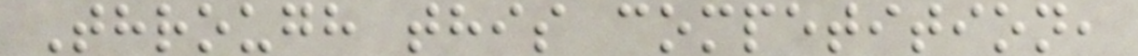Through this competition,
